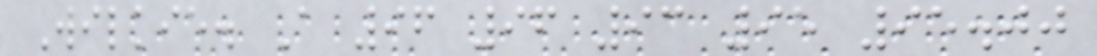Wilkie. A 96 96 93 95 95.00
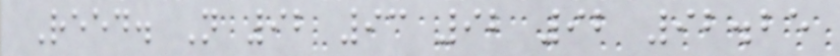Reed. N 92 93 92 92 92.25
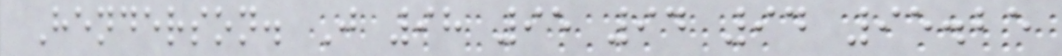Henderson. J 98 95 94 94 95.25
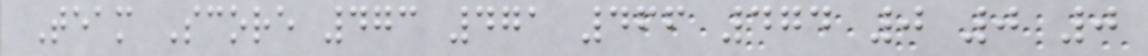Team Score 473 471 466 474 0 0 0
